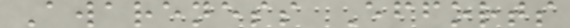Awareness Efforts
